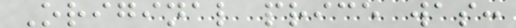Original price was:
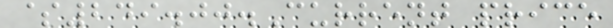$249.00.Current price
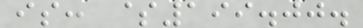is: $199.00.
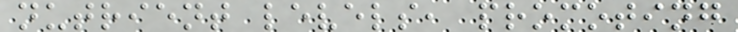nutrient levels, promoting
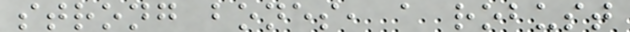strong bones, a robust
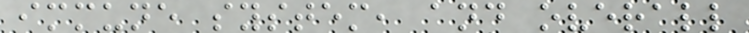immune system, and overall
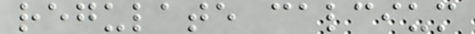regulate calcium
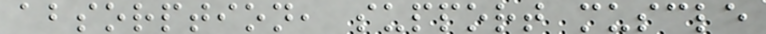absorption, support muscle
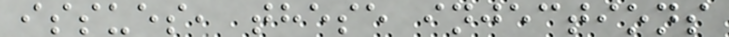issues, these injections
